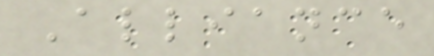Alliance
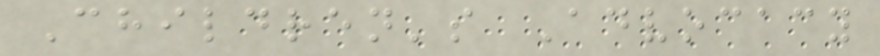Children's Advocacy
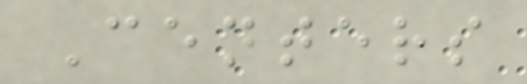Centers
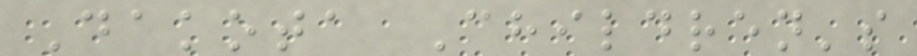Dakota Children's
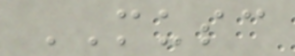MUSC
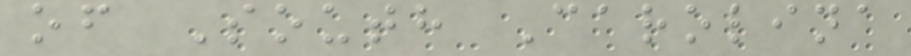of South Carolina
